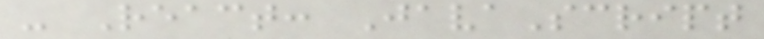- React: JavaScript
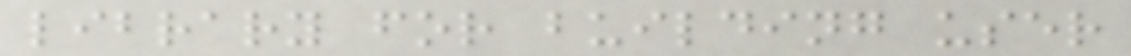library for building user
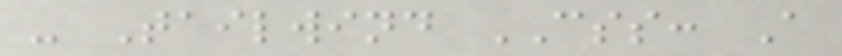- Tailwind CSS: A
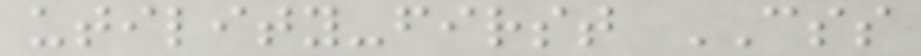utility-first CSS
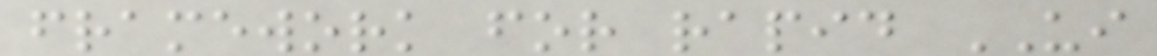framework for rapid UI
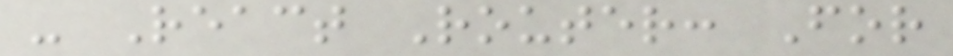- React Router: For
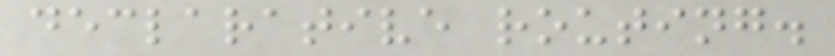declarative routing.
